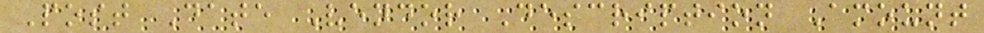Post Date Vendor Description Amount
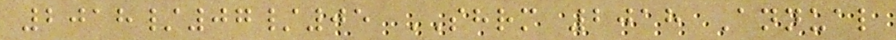2018/07/05 SHRM 2018 Annual
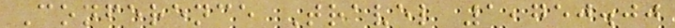Conference Travel 1,750.00
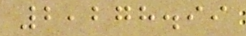2,278.99
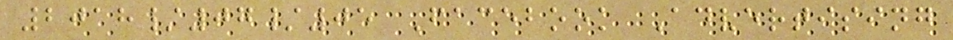2018/07/05 Facebook Advertising
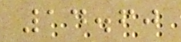14.60
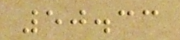50.33
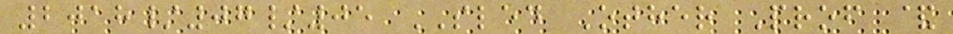2018/07/05 SLED Other Prof &
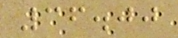36.00
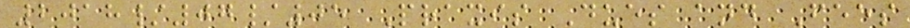2018/07/05 Praxis Dues and Fees
